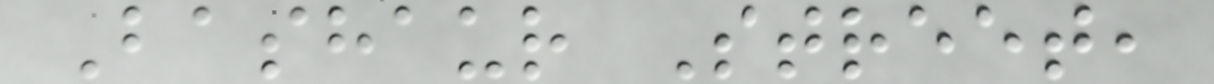Bashaur Street,
